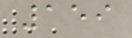159
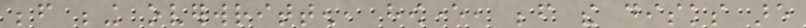before being overwritten, however, before the disks are
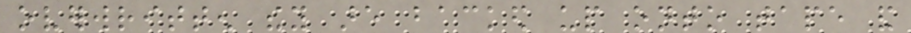overwritten they are backed up onto tape and
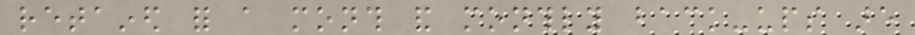retained for a month and monthly back-ups are
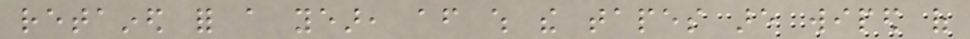retained for a year, after which the tapes are wiped of
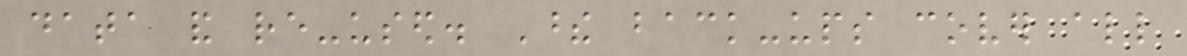data and re-used. These back-ups cover all
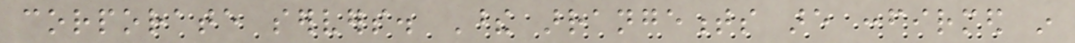corporate servers. These arrangements are confirmed in
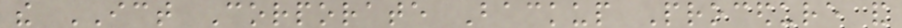the ICT Corporate Backup Procedure and
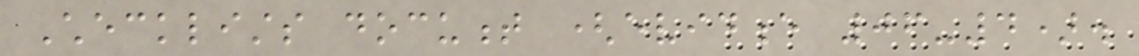Checklists document (evidence 06-4).
